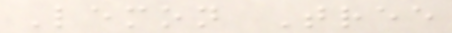Lemon Tree
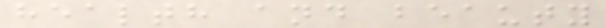health and beauty
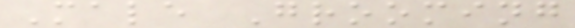Male Grooming
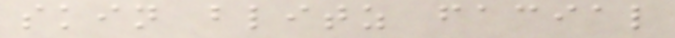skin blitz facial
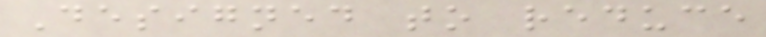Designed to reduce
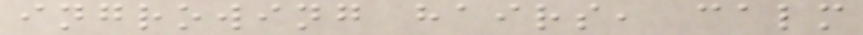ingrowing hairs, calm
